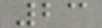23
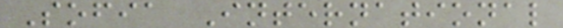Sofia International
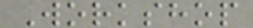Workshop
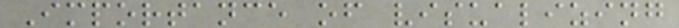Importance of visualizing
